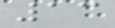13
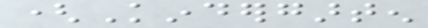(Kindergarten
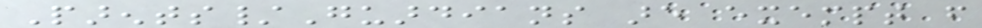Parents/Guardians are exempt from
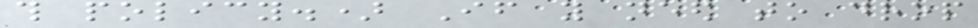this policy.) If you need to drop
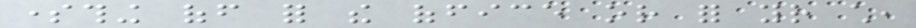something off for the office or for your child,
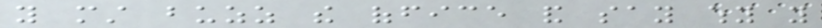you must buzz the office and say why you
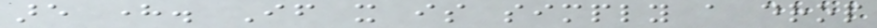are here. If it is simply a drop
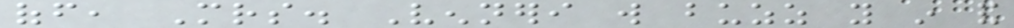off, Mrs. Venneri will buzz you in and
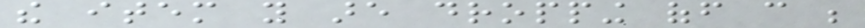the item you are dropping off can be
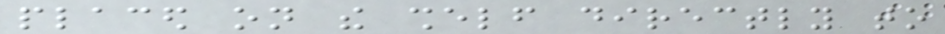placed on the shelf directly to
